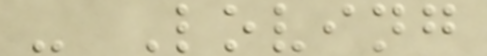- Loving
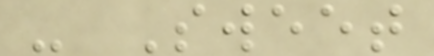- Sweet
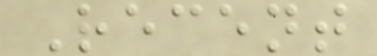Recent
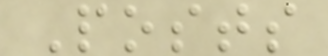Posts
